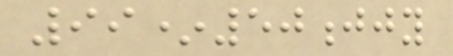99*50jjy
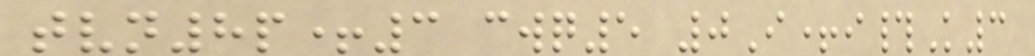tvn8p+3 cwq5 0I+i#K3
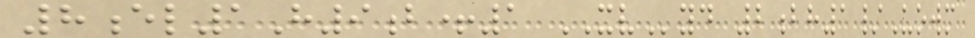8el1H9b+1 XVyd 2bh1/Uowm
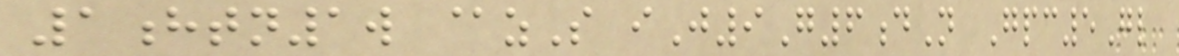1htn1w @zS iJ9G6dN Gpc5Gl
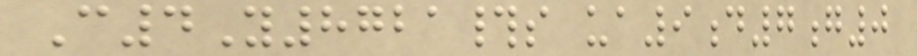C4Y8721#s ua9d7g0
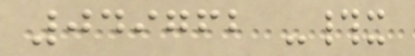049762 -#x
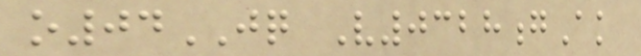o04JQ V0328gAk
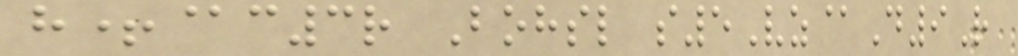h+@c3r Bohsl s5Vz@D9R
